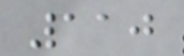110
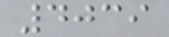4039
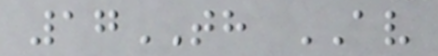17TH AV
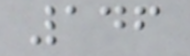146
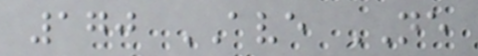170 AVE NE
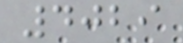4029
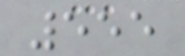555
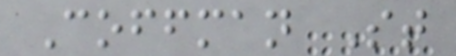Coffman St
